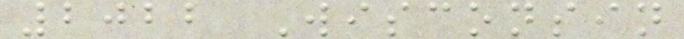2022 Wisconsin
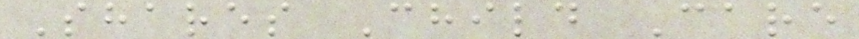Shares Child Care
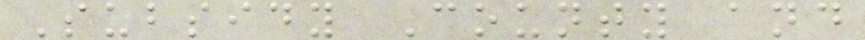Subsidy County and
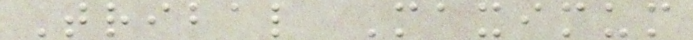Tribal Maximum
